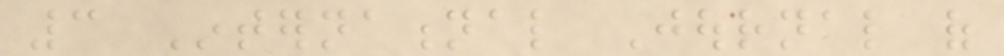3 International Journal of
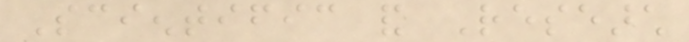Scientific and Research
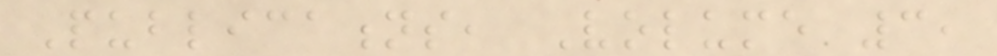Publications, Volume 3,
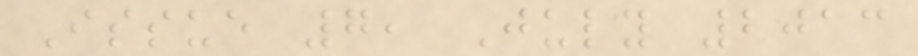Issue 7, July 2013
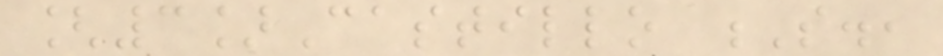[3]Castillo S.,
